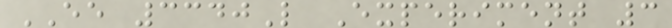EE 3340L Experiment 3
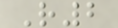R2
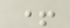+
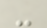-
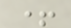+
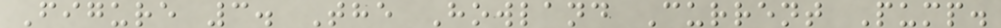Figure 3. The Howland Current Pump.
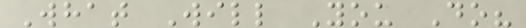What Will You Do?
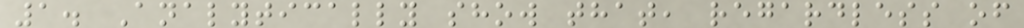1. Analytically show that, regardless of
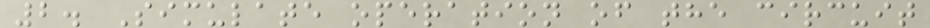2. Simulate operation of the circuit
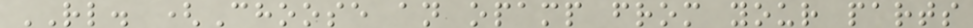RL. (Choose an opamp from your parts
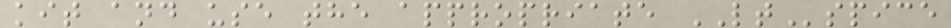kit and use the appropriate LTspice
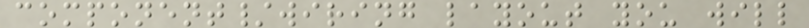component/wiring layout you will
